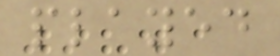played
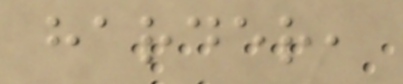harder,
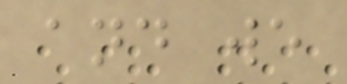and we
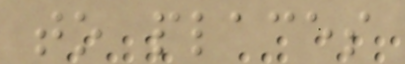to places
